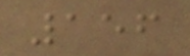156
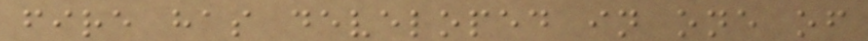fire has developed in one of
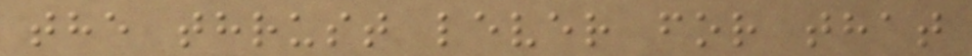the thrust lever for that
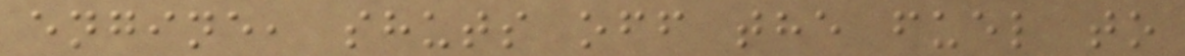engine, shuts off the fuel to
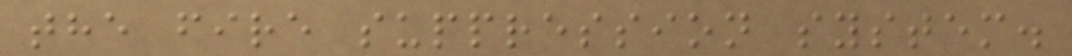the fire suppression system.
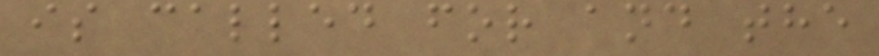is called for and the
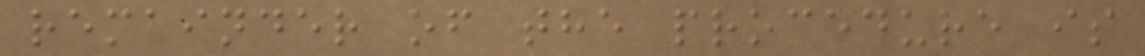remainder of the procedure is
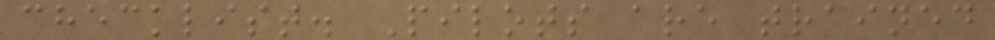checklist. Pilots are trained
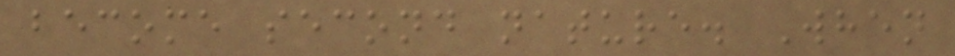become second nature. When
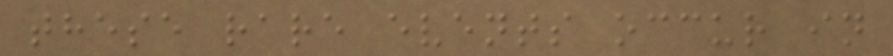these rare events occur in
